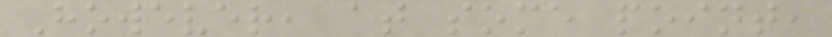However, at some point,
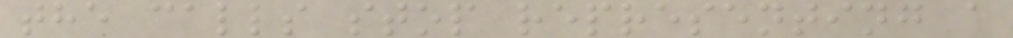the calls stop representing a
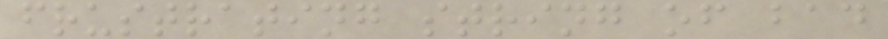frustrating string of bad
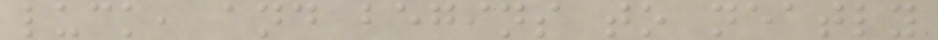luck, and begins to neatly
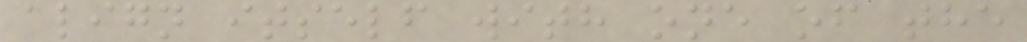align itself with one of the
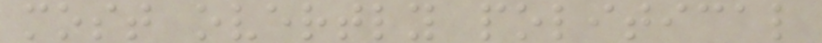most overtly political
